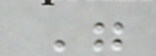"
